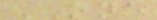ONE
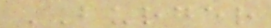BURGER
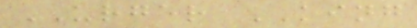URGER KING
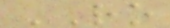RO
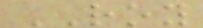ROY
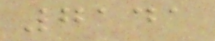7141
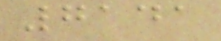7141
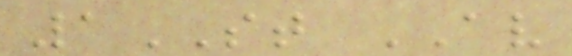1ST AV
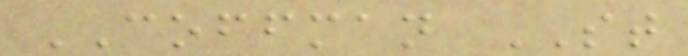COFFMAN ST
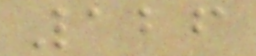126
